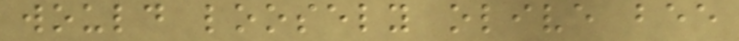would loosely olive bee
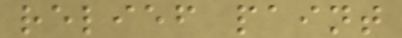relief paint
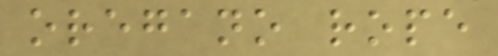oregano rope
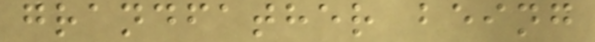grandfather being
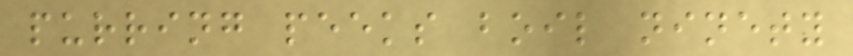purring peeks boil ninety
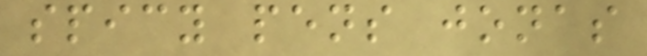spicy pens jonas
